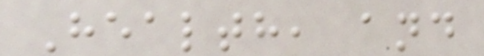Health, and
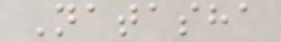Natasha
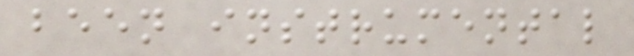been instrumental
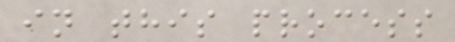in this process
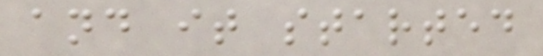and it started
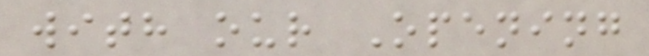with our Opening
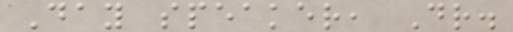Day speaker, Dr.
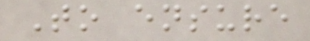To ensure
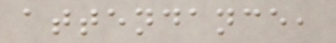attendance,
